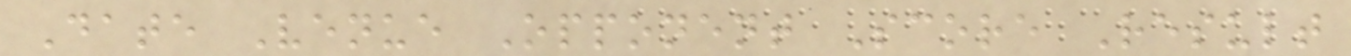Date Venue Opponent Score Result
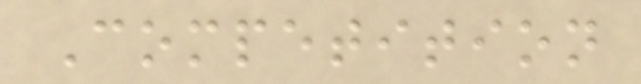Competition
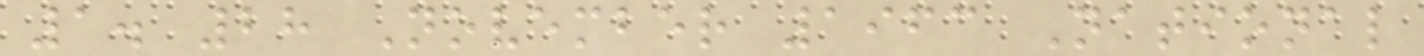1. 28 November 1963 National
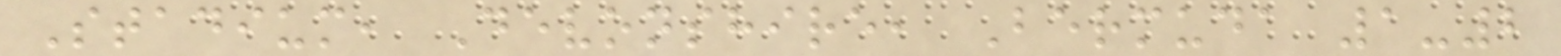Stadium, Devonshire, Bermuda 1-2
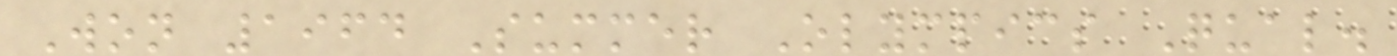Won 1964 Summer Olympics Qual.
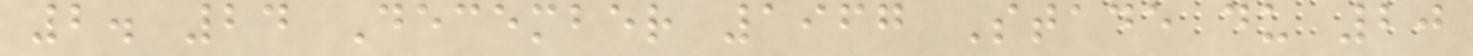2. 24 December 1967 Stade du 20
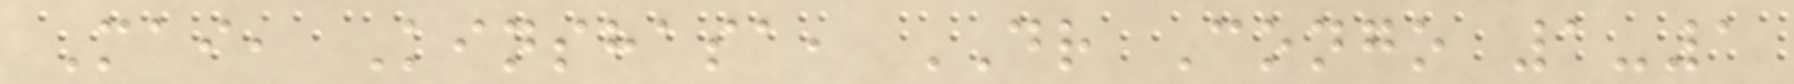Mai, Kinshasa, DR Congo 1-1
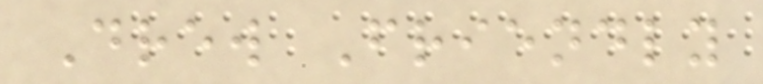Drew Friendly
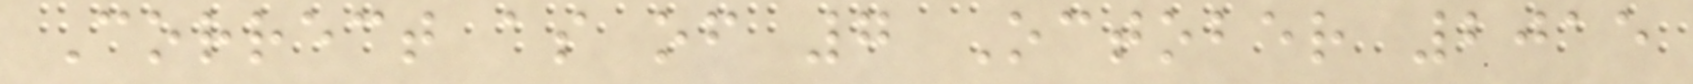Correct as of 7 October 2015
